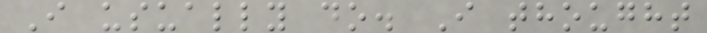I usually do. I thought
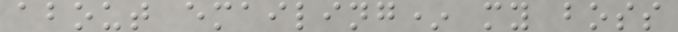about emailing* my boss
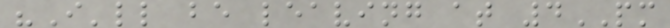"I'll be leaving at 4PM
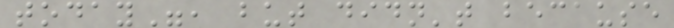today", but didn't because
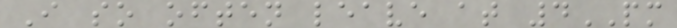I so often leave at 4PM
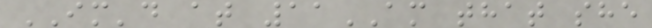IM'd at 11AM that she
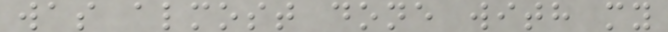was almost done with my
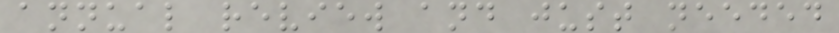annual review and just needed
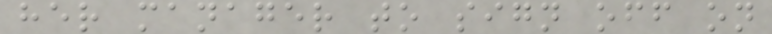her manager to sign off on
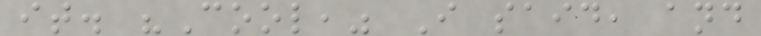it. "Cool," I said, and
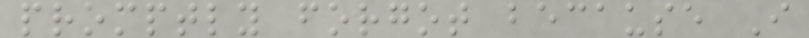promptly forgot because I
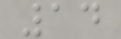14
